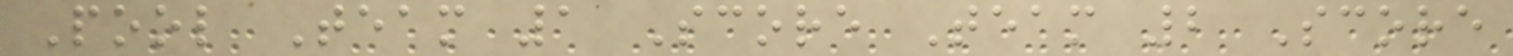Pool Team 1 Score Team 2 Score
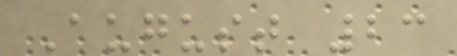August 23
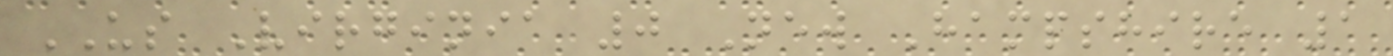US Virginia 0 New Hampshire 1
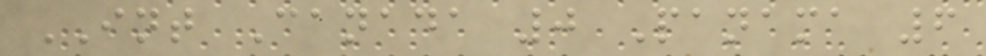INT Canada 0 Panama 6
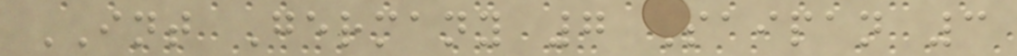INT Germany 7 Saipan 3
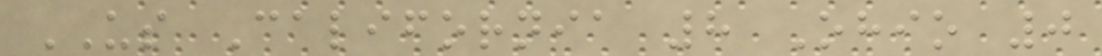US California 8 Ohio 0
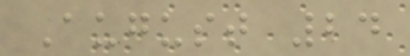August 24
